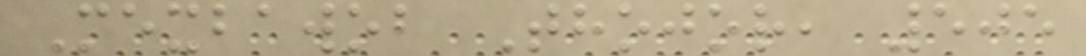Mexbawob Thojor, 505
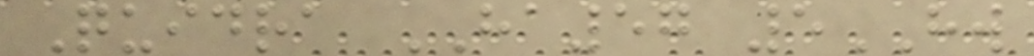Quidra HA57 5HW
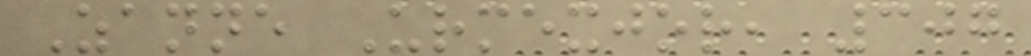Zanne Urmexjor, 307
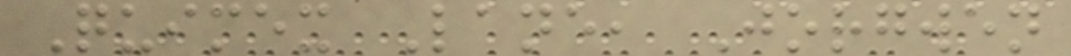Quimex Lane, Jorgwen
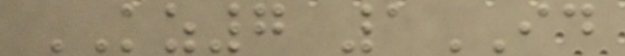KZ7 1ID
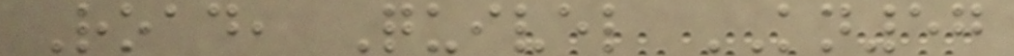Road, Quivel KN57
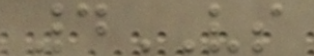4VS
